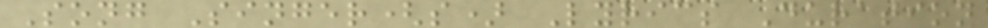Song Singer(s) Lyrics Duration
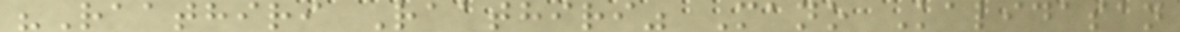"Raathiri Raathiri" Mano Kalidasan
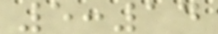5:14
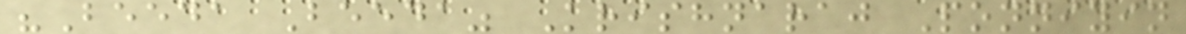"Beeda Beeda" Krishnaraj Ponniyin
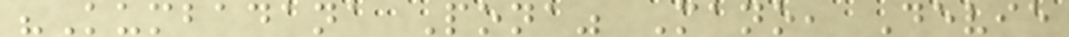"Kumbadana Pona" Mano, Devie
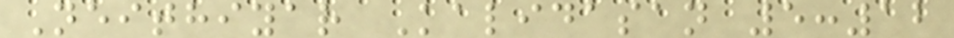Neithiyar Kalidasan 5:12
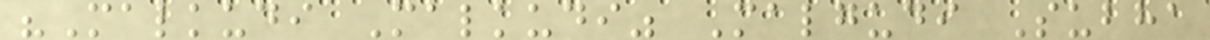"Malkudi Malkudi" Malgudi Subha
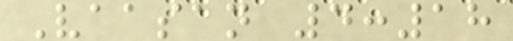Vaasan 4:18
